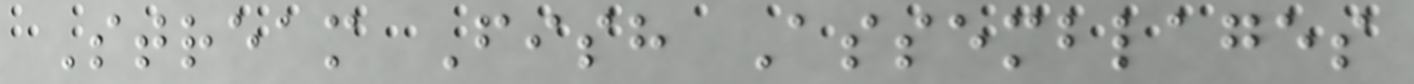Stream Fish Assemblages
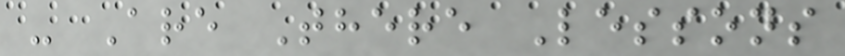- Are There Lessons
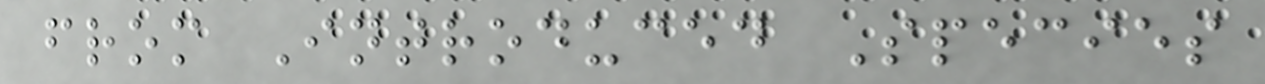from Introduced Species
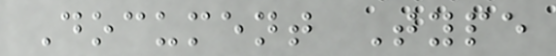Document Type
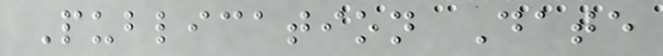Publication Date
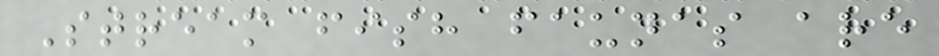Stream fish faunas are
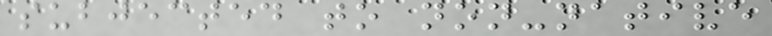subjected to non-native
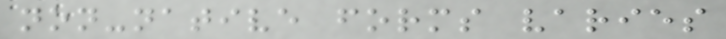non-native forms varies
